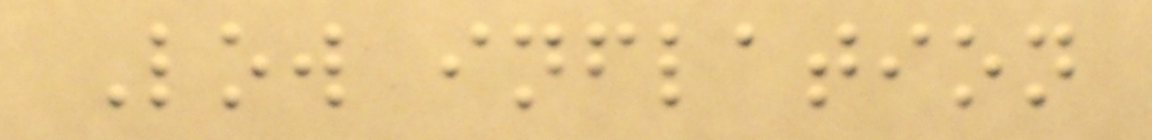Low inflation
